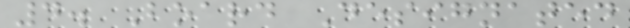4. Board Designated
